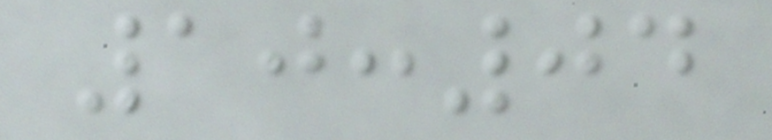10:04
